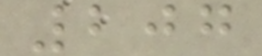207
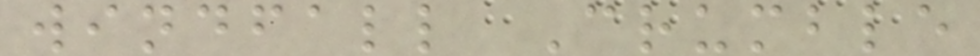windfall Crumble
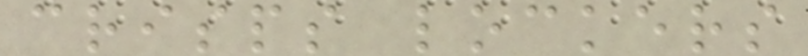crisps lockers
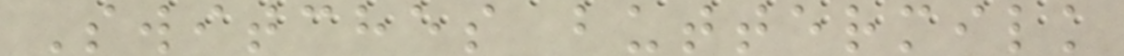Switches buttermilk
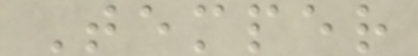Temper
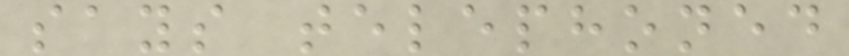says telephoned
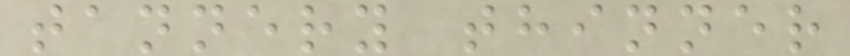tannery thinner
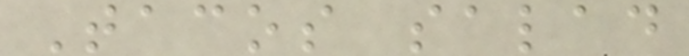Tacos salad
